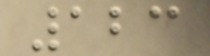123
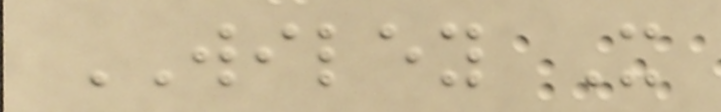WILEY X
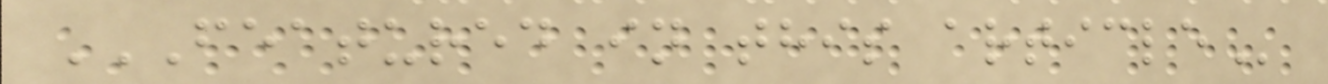FEATURED IN THIS ARTICLE
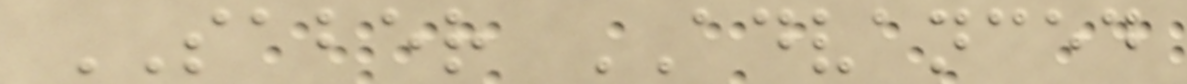SABER ADVANCED
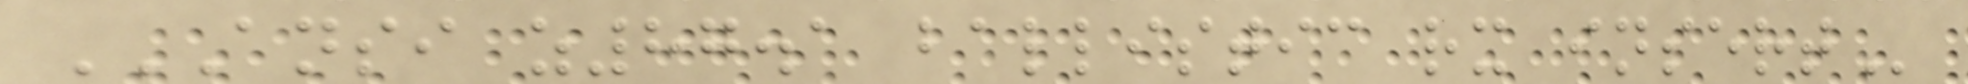ANSI Z87.1 BALLISTIC RX INSERT
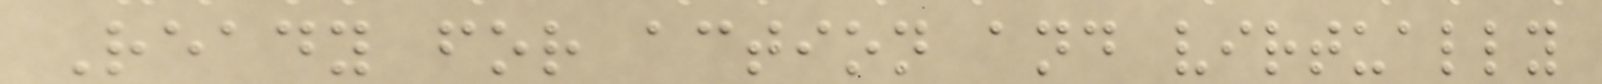Ready for action and virtually
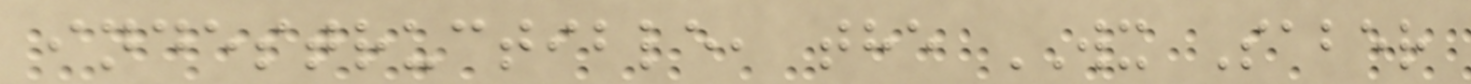indestructible, the WX Saber
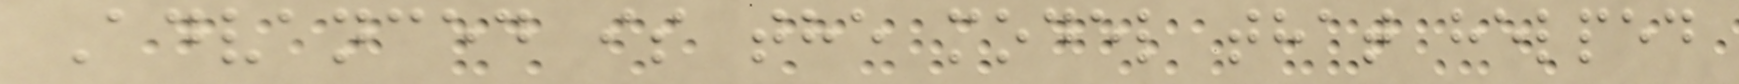Advanced is the model that helped
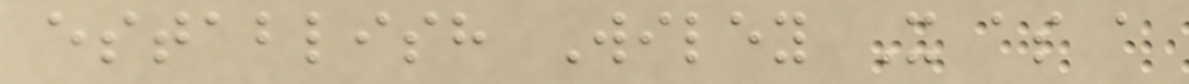establish Wiley X as a
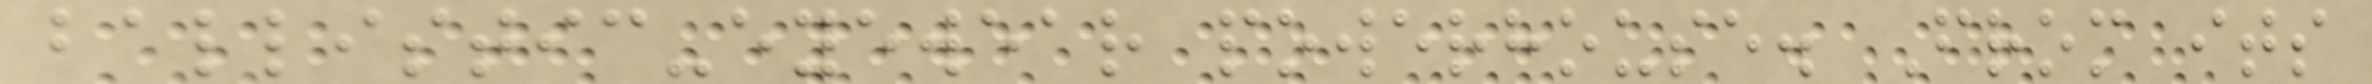ballistic-eyewear powerhouse. From its
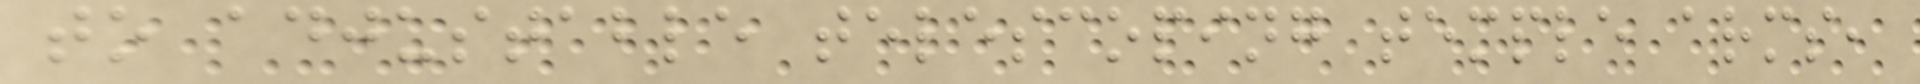to adjustable telescoping temple arms,
